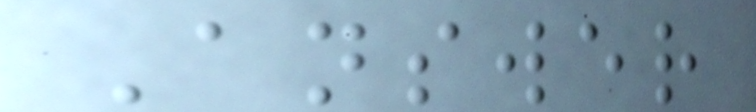Answer
